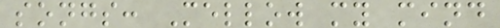songs: Mellow my mind
